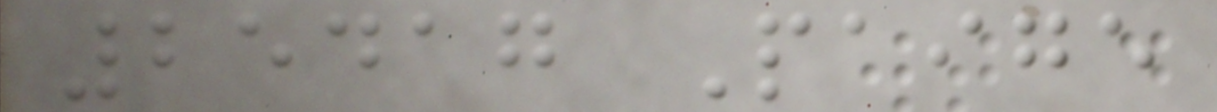25417 Paige
